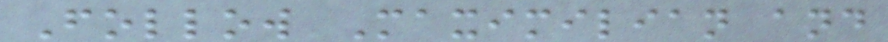Follow Maximilian and
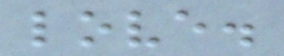love.
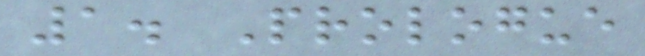1. Prologue
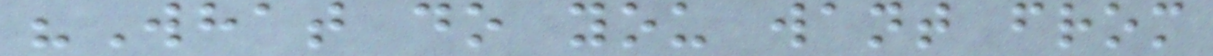"What do you want from
